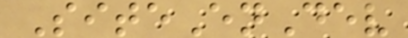SiteEnDev
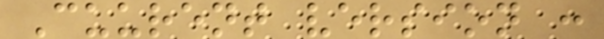Cuurent version :
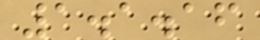1.1.16
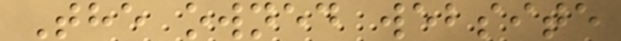The owned website
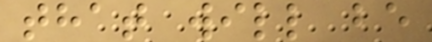that will be
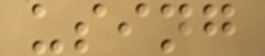using
